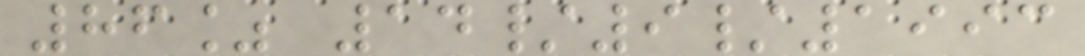86% 14/9/1993
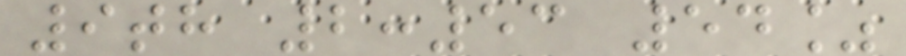9th 2:53 54%
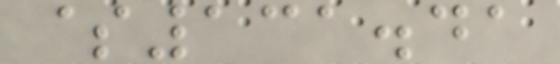$131.41
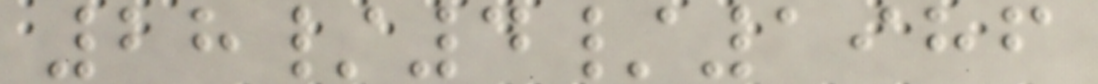28/4/1986
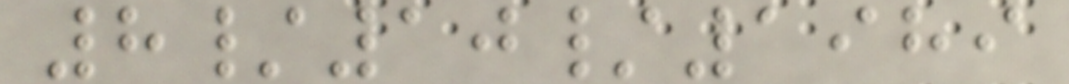8/10/1989
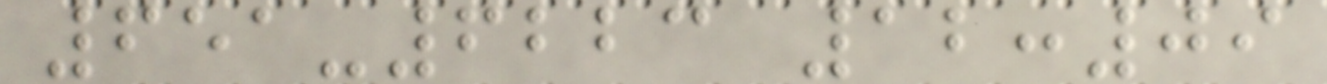651-6223 12:09
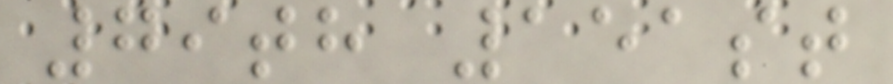79th 151st
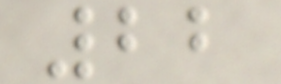22
